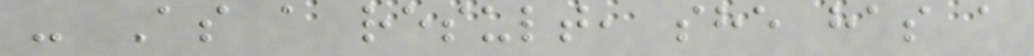- As a result, she has a
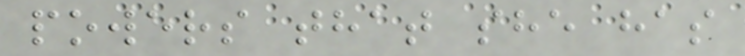powers that she has
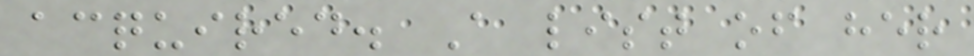acquired. A list of her
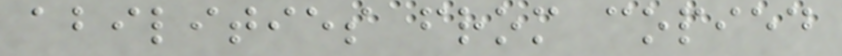abilities from copied
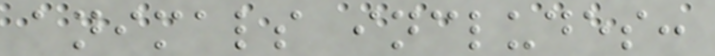animals includes:
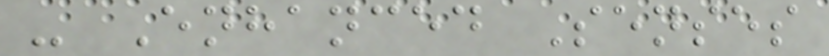- Enhanced Senses
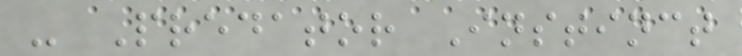- Predator Instinct
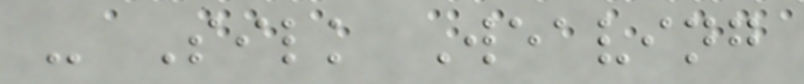- Silk Weaving
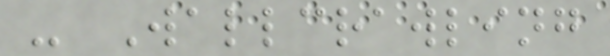- Wallcrawling
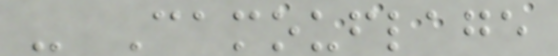- Camouflage
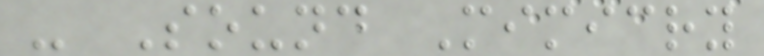- Sound Mimicry
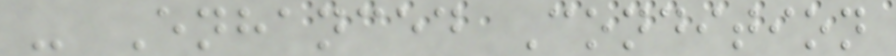- Enhanced Condition
